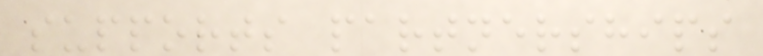supports partnerships
